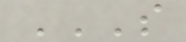S
